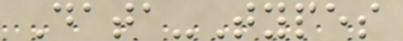Data-Types
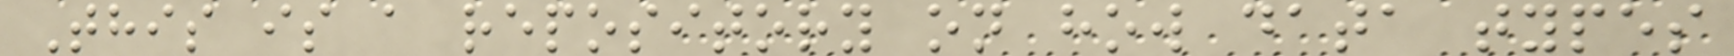This is a repository on how data types
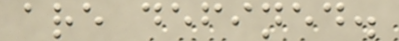are defined.
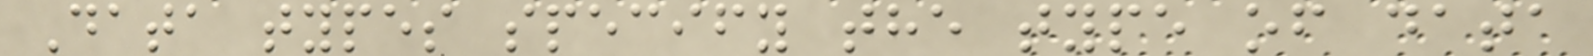Data types specify the type of data
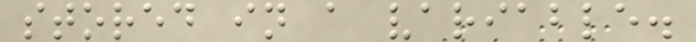stored in a variable.
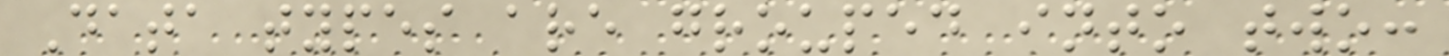Data types are grouped into two:
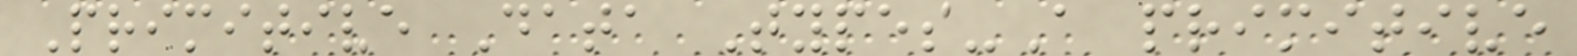Primitive Data Types-A primitive
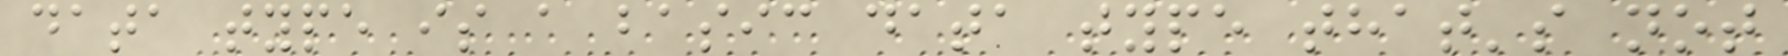data type is a basic data type that's not
